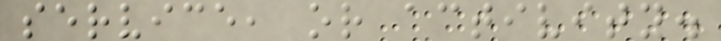service, or activity.
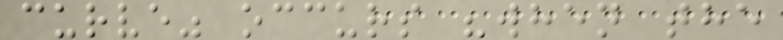curve" occurs "when the
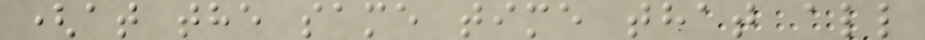(at the same time that all
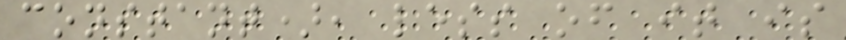constant), less of it is
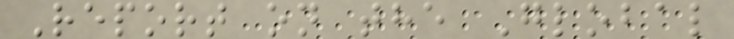Report on the Global
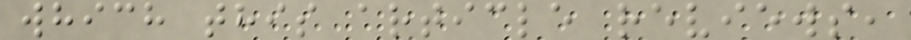which this article reviews,
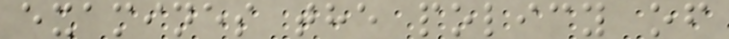examines the policy of
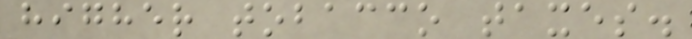higher tobacco taxes.
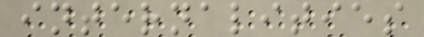internalities
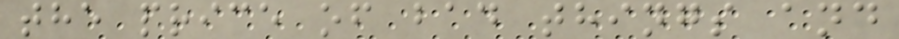the price of bad things and
